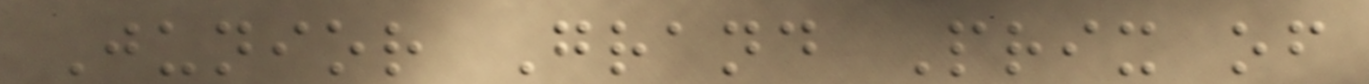Junior Grand Prix of
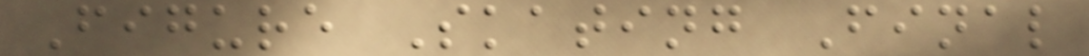Figure Skating Final
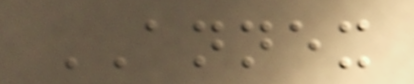ANNEX
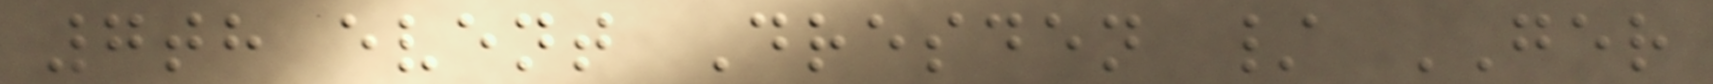7th event Dresden / GER
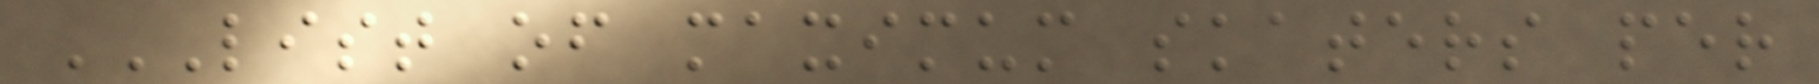LIST OF MAXIMUM SKATERS PER
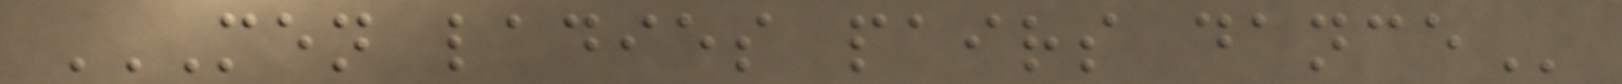MEN LADIES PAIRS DANCE
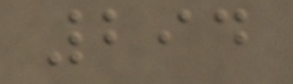294
